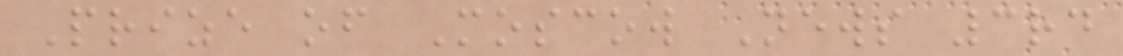Prize of Moscow News 3rd
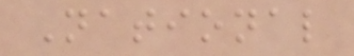National
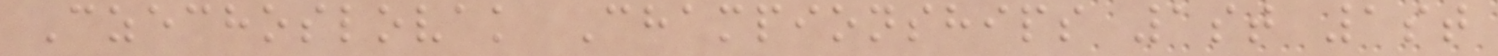Czechoslovak Championships 1st 1st
